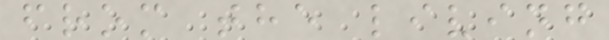from the living
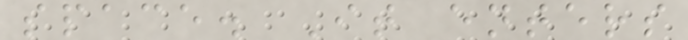space. It enters
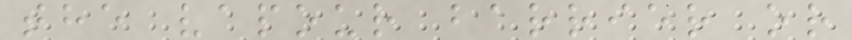the vapour barrier or
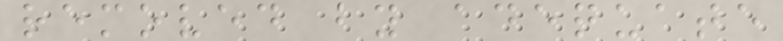removed by adequate
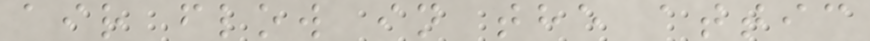air flow in the attic
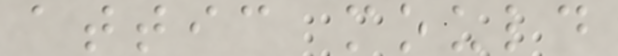attic mould
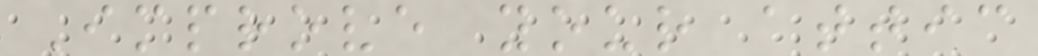Improve your attic
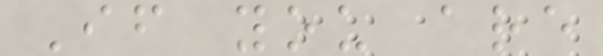If you are
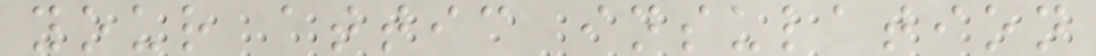your attic insulation
